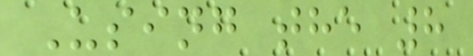Using the 8
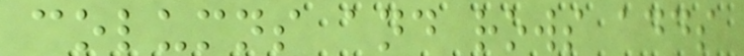columns and rows adds
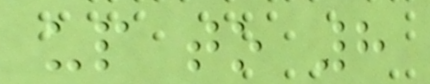up to 8
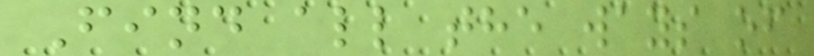Find all the ways of
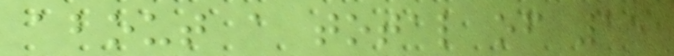about a total of 15
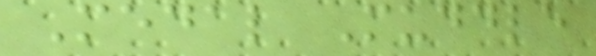Medal Muddle
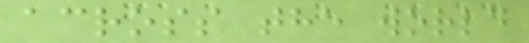across the world
